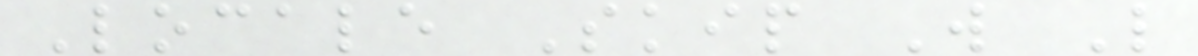Locale Skip W L
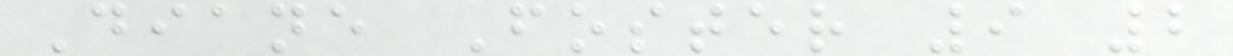Diane Foster 9 2
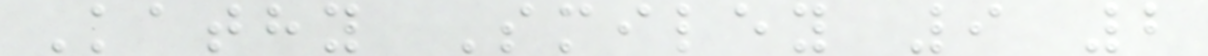Kathy Smiley 9 2
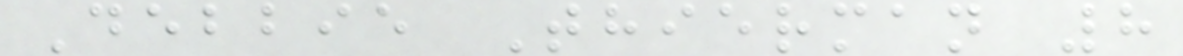Debbie Thierman 8
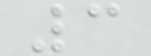3
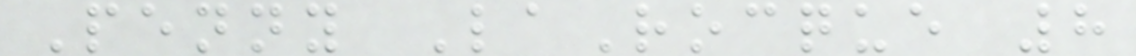Penny LaRocque 8
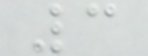3
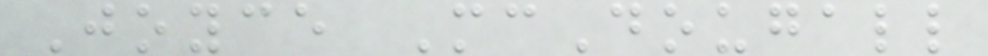Joyce McDougall
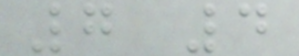7 4
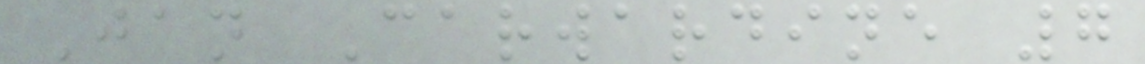Jan Carwardine 7
